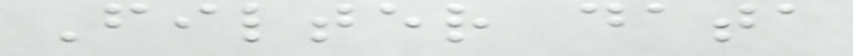Filter data
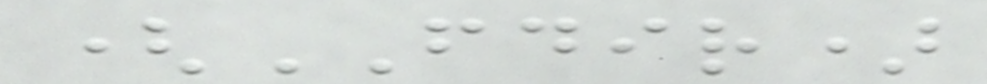(FDIR)
